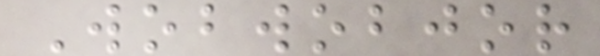Wobwobjor
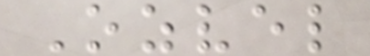Ozvel
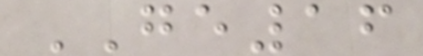GE16
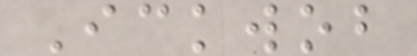Ickwob
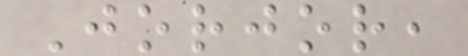Jorjor,
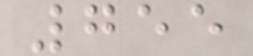755
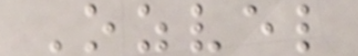Ozvel
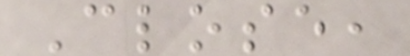Close,
